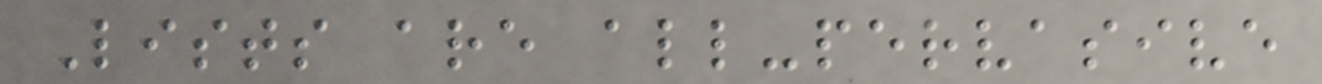Lists are all-pervasive
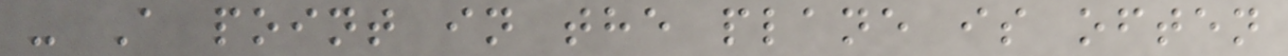- A point in the plane is often
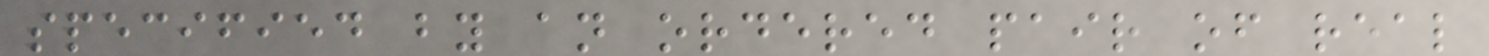specified by an ordered pair of real
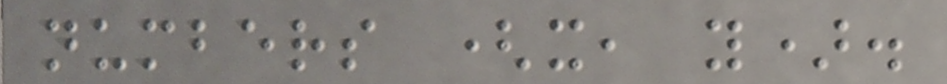numbers (x, y).
